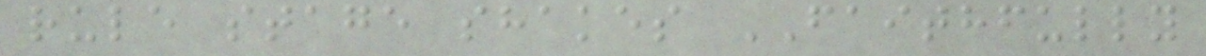rule stage shakes FAITHFULLY
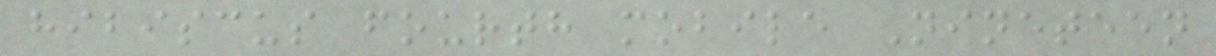hibiscus fourth mobile Nineteen
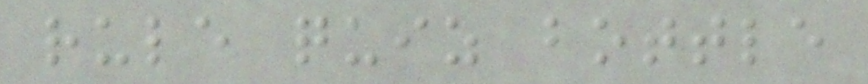rule quiz bottle
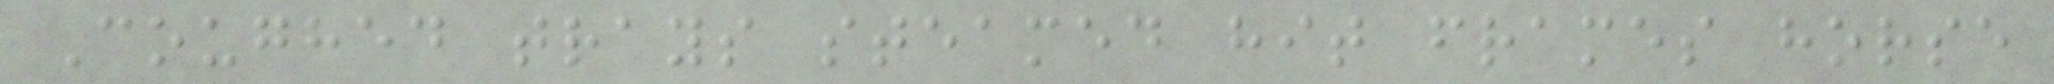Coughed trays steamed hit frames horse
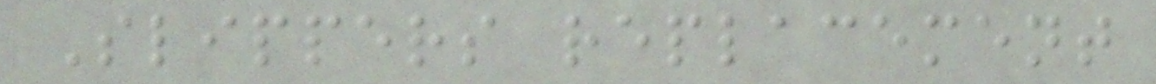Slippers replacement
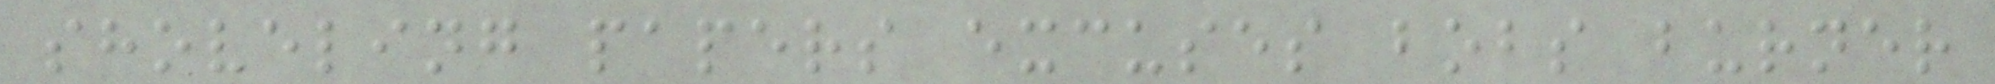shoveling papers excuses bobs burner
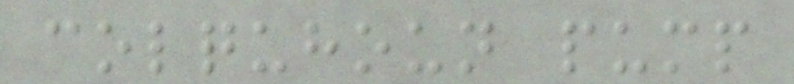colquhoun pump
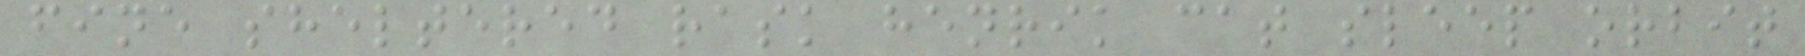fine sheltered rask henrik cat sleep orbit
